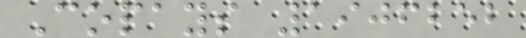Copays 1906252
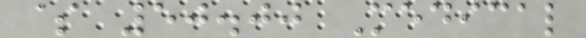$ 50.00 Medical
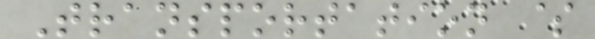Transportation $
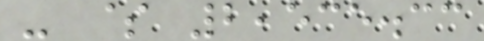- $ 2,535.33
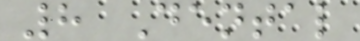8 Dental
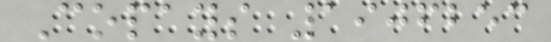Copays 1906253
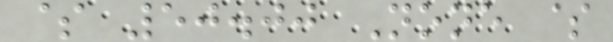$ 50.00 None $
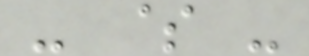- $ -
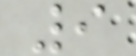9
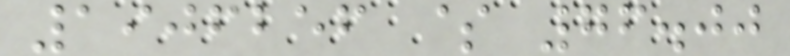1906256 $ 76.00
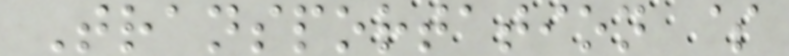Transportation $
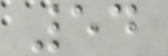54
